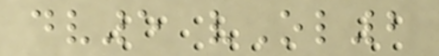dv5 vOl2
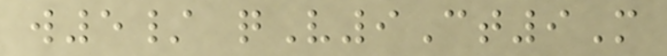w5/ qV9Ct9M
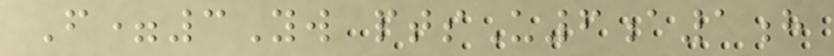F=3Yw ptsU6a1h
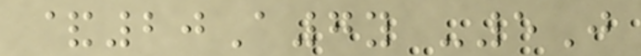&20A7y -5J
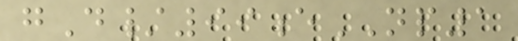gD/99eNP1
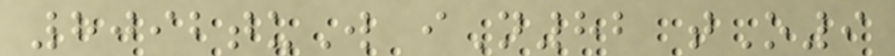8092tuW iN82 tO9
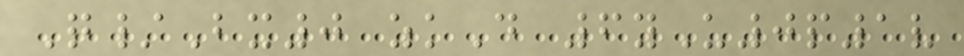Q/Bx0 zkD 6yU0p1v
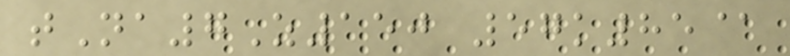tNa7Z150 57k85@
